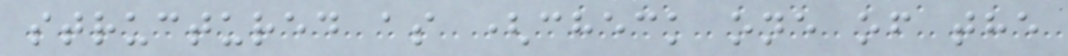structured as (check one of the
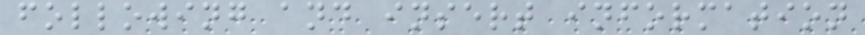following and insert information
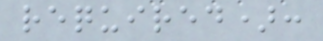required):
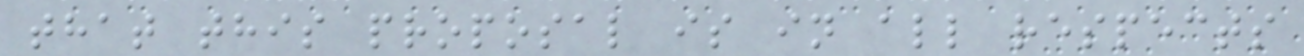that this proposal is in all respects
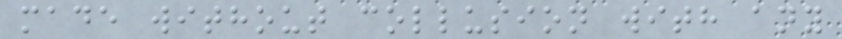made without collusion with any
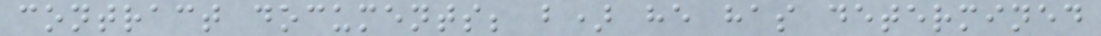contract documents; b) he has determined
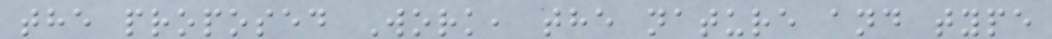the proposed Work, the nature and type
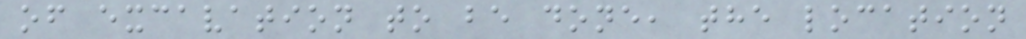of excavation to be done, the location
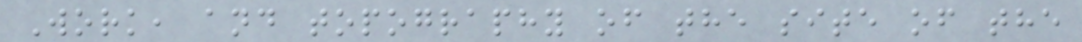Work, and topography of the site of the
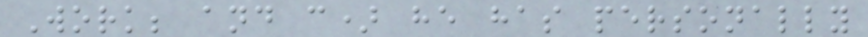Work; and c) he has personally
